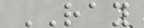RAY
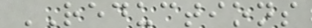REDUCTIONS
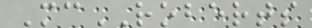McROBERTS
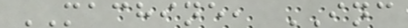MACHINE, INC
